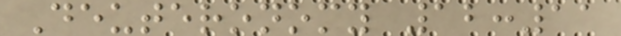Deuteronomy 12:11
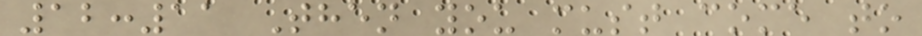12:11 Then you must come to
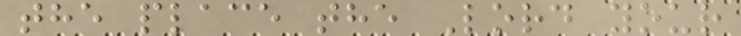the place the Lord your
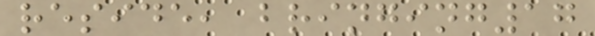reside, bringing17
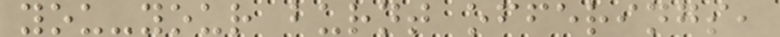you-your burnt offerings,
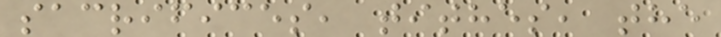sacrifices, tithes, the
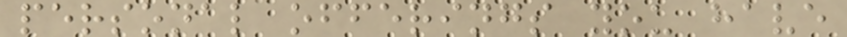personal offerings you have
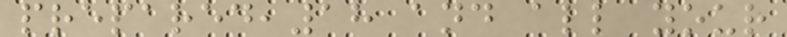prepared,18 and all your
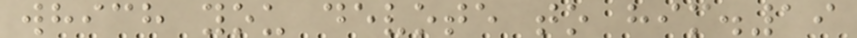which you devote to him.19
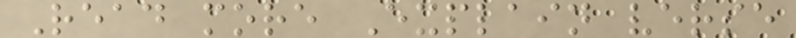Read more Explain verse
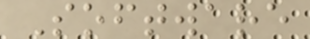Software
